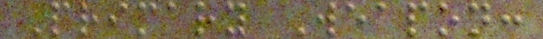Primary Weapon:
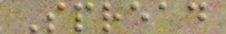Spread
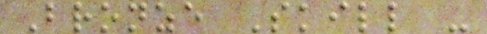Bronze Skill -
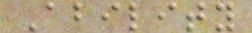Ability
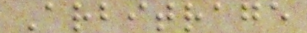Arbitrage
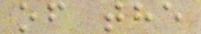of the
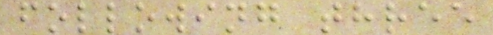following three
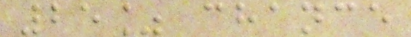25% chance
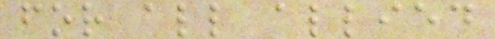for all allied
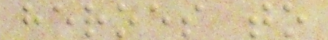heroes to
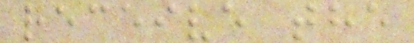receive the
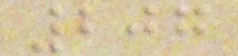207
